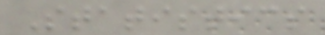Statistics
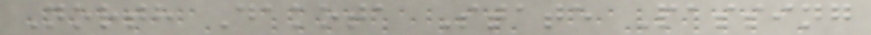North Dakota State Passing
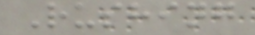Rushing
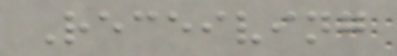Receiving
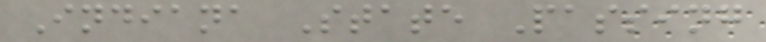Indiana State Passing
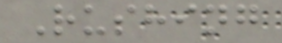Rushing
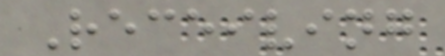Receiving
